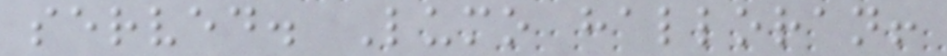served. Lumo halloran!
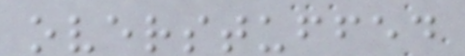overstuffed
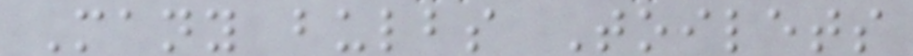Many bulbs Toilets
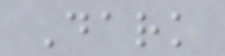Dark
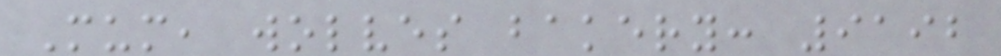Mum, wolves bakery: 9192
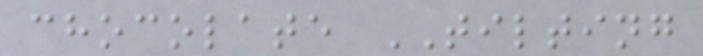chocolate TILTING
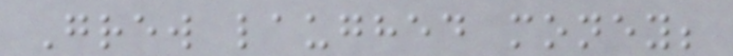Grew laughed money;
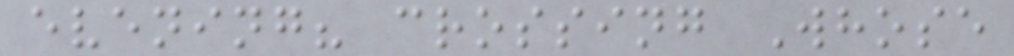evening? crossing Whose
